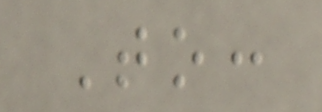To:
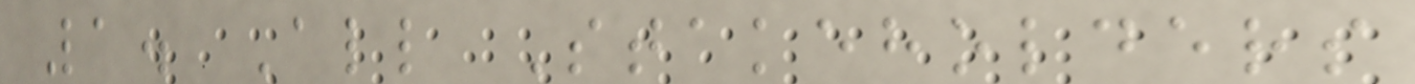1. All Stakeholders
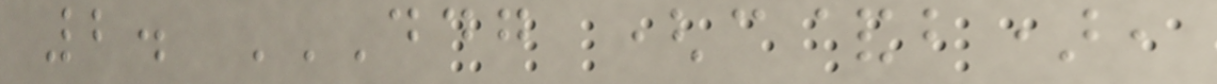2. DDG (C&B),
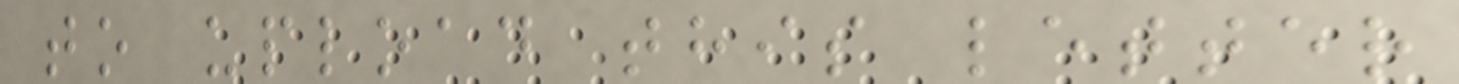to upload this letter
